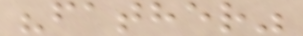"father"
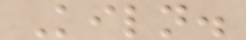Kiln.
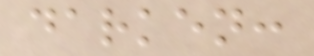darken:
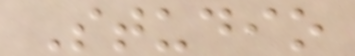Studio
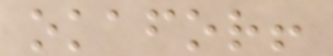okafor!
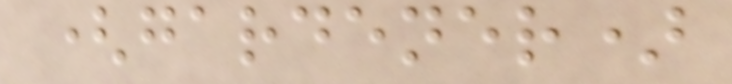(gardener)
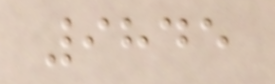9845
